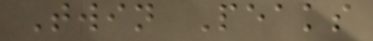Twin Peaks
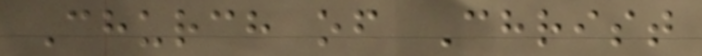Church of Christ
